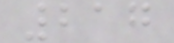217
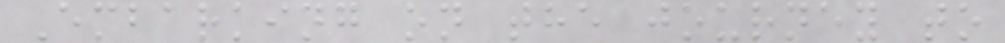Embarking on the journey to
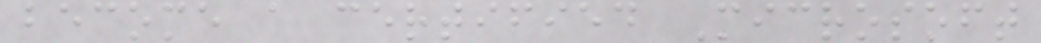become a certified Microsoft
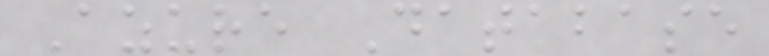Azure Database
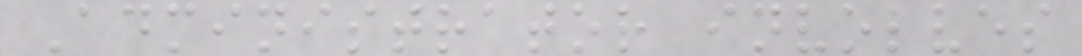Administrator involves
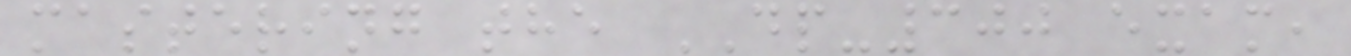mastering the DP-300 exam,
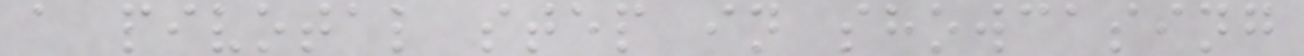a pivotal step in showcasing
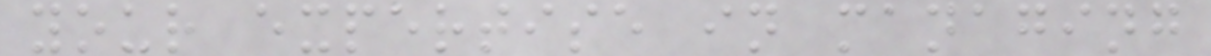your expertise in managing
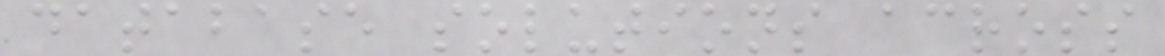database solutions across
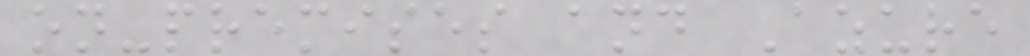on-premises and Azure
